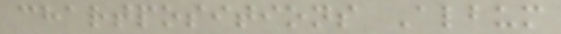chartpositions Album
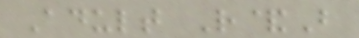Adult R&B
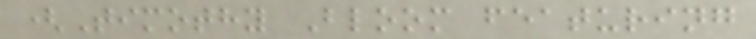(Timothy Bloom featuring
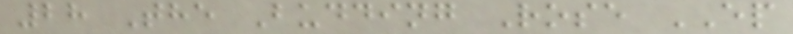28 The Budding Rose EP
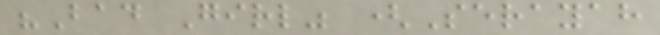"Bad Girl" (Serayah
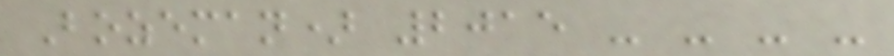Bozeman) 2015 - - - -
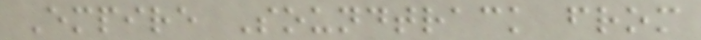Empire Soundtrack from
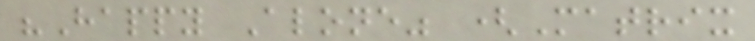"Happy Alone" (Matrix
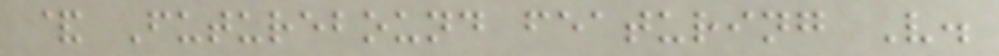& Futurebound featuring V.
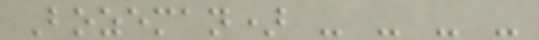Bozeman) - - - -
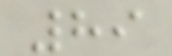89
